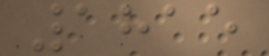1815
